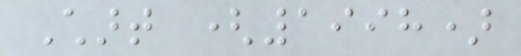Chart (1998)
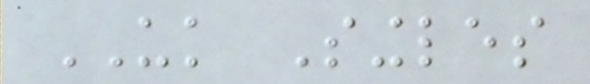UK Singles
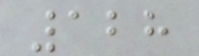128
